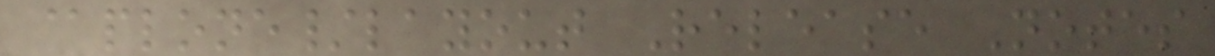@plone/layout Release Notes
